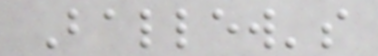Ballew's
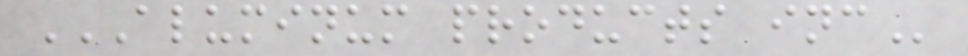ALUMINUM PRODUCTS INC
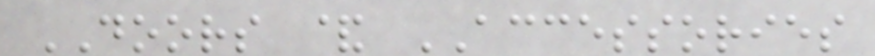DOORS & ACCESSORIES
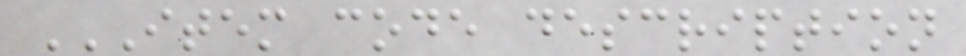ITEM CODE DESCRIPTION
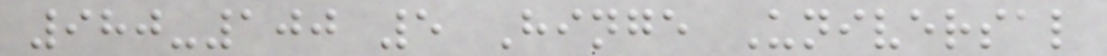980-100 5 Hinge Universal
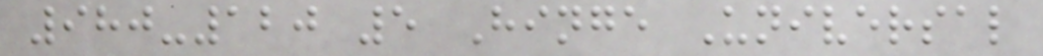980-120 5 Hinge Universal
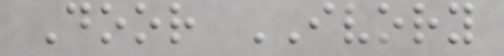Door IVORY
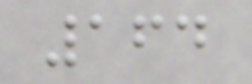164
